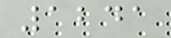1241
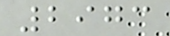2973
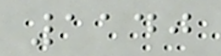1140
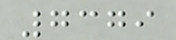7379
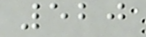520
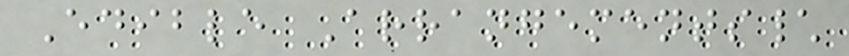Edible Arrangements\
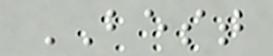BEST
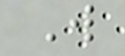W
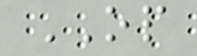OP
